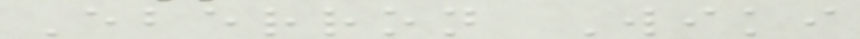Eberron Wiki
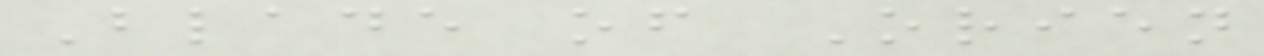Blade of Orien
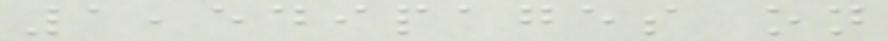1,549pages on
